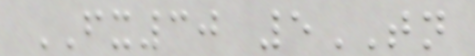FX30 5TN
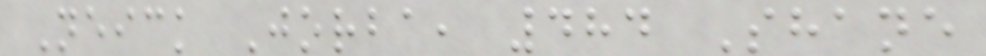Neick Jorba, 484 Shane
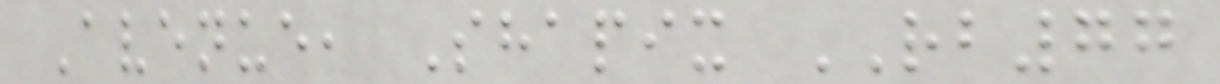Avenue, Shapix RB77
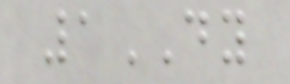1DY
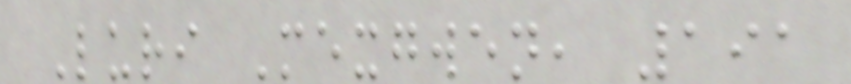Luri Mexgwen, 191
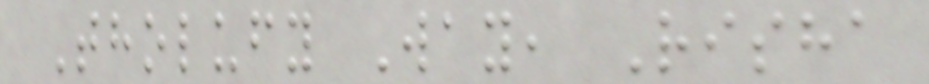Tholufy Way, Risha
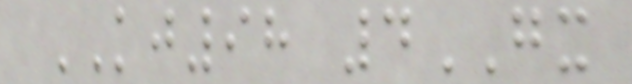KJ98 4GX
